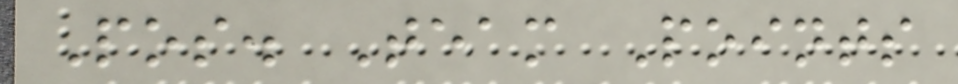Pos. Team Points
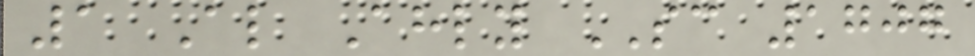1 Al Ahly SC 1707
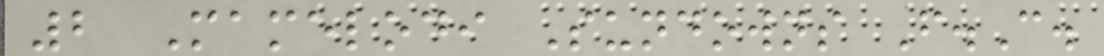2 Mamelodi Sundowns F.C.
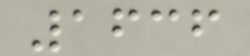1636
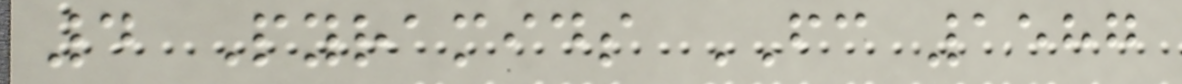4 Pyramids FC 1587
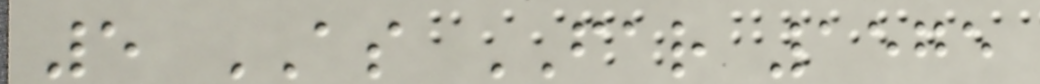5 AS FAR 1575
